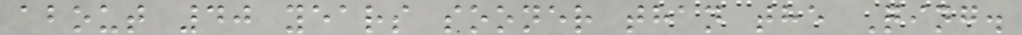about 40 years sooner than the Qing.
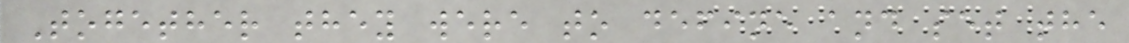Together they were to define and set the
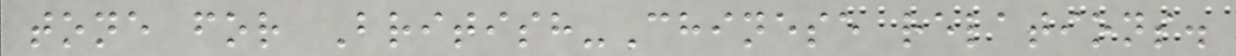tone for British-Chinese relations.
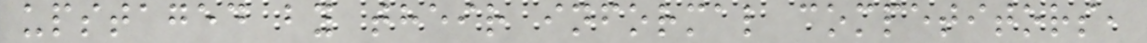upstaged by their informal competitors,
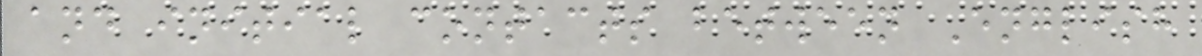and initial contacts between English
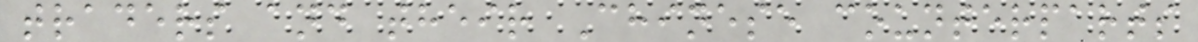traders and their Chinese counterparts
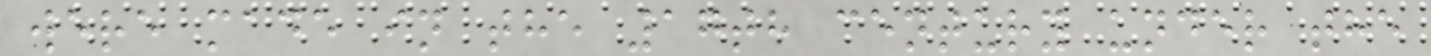were made in the 17th century under the
